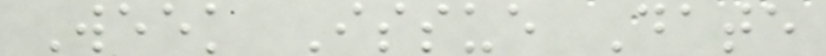Week Issue Date
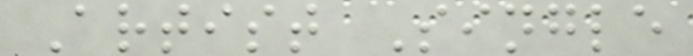Artist Single
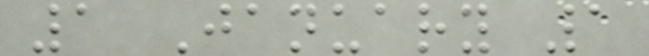1 January 1
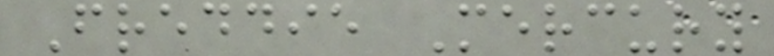Freddie Mercury
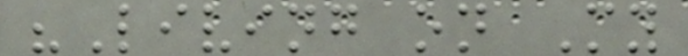"Living on My
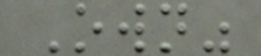Own"
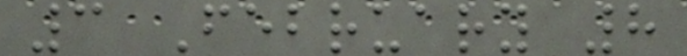3 February 8
